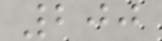200
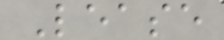Lease
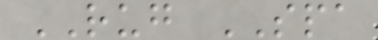RUG SPA
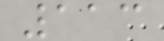113
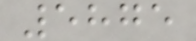5875
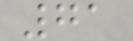71
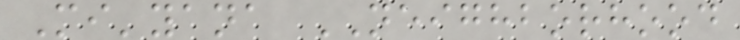Mi'yana NEIGHBORHOOD
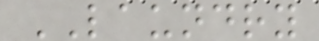LAUNDRY
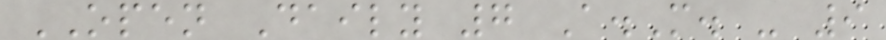OPEN Daily 7 A.M. - 9
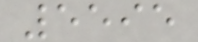5595
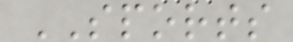SPORTS
